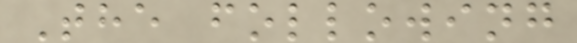The following
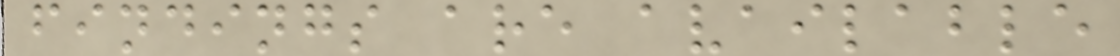findings are available
